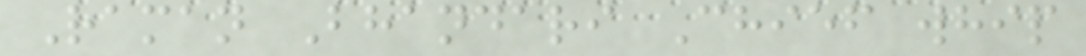Raman Bhandari Chief whip
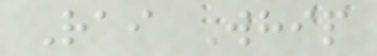Rai Whip
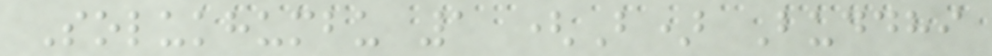Solukhumbu 1 (B) Buddhi
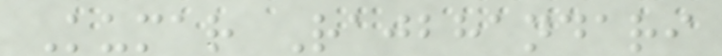Kumar Rajbhandari
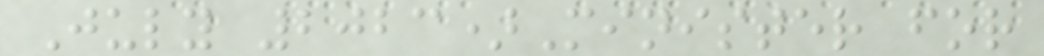July 2023)Minister for
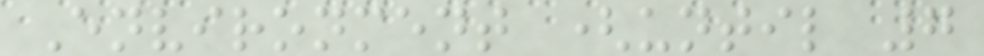Environment (until 7
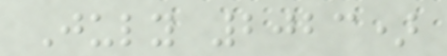July 2023)
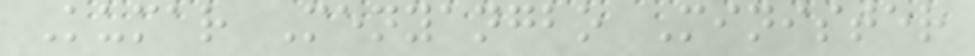Kumar Menyangbo Minister
